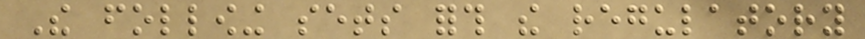The following sets forth the regulatory
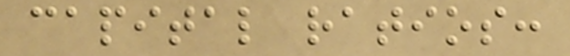capital ratios:
